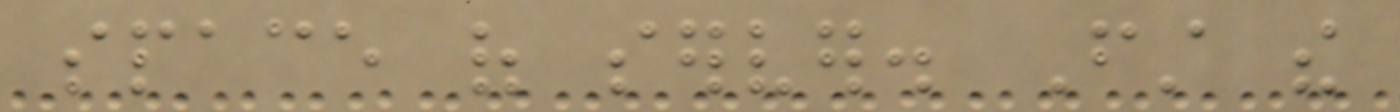space of server. First the
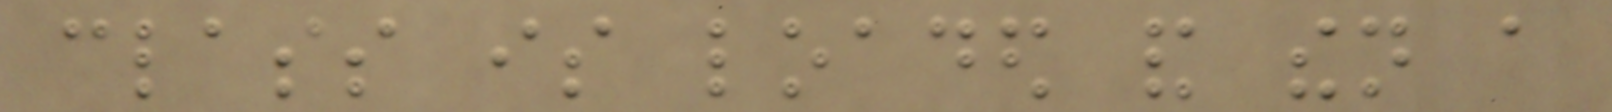class is loaded and then a
